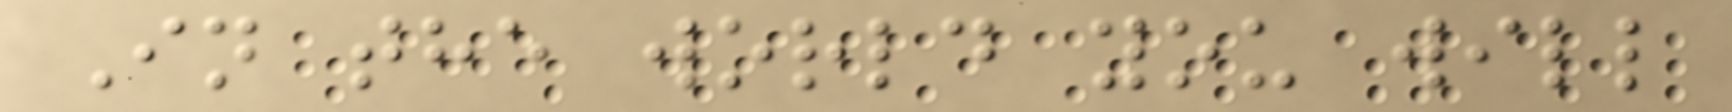In the world you will
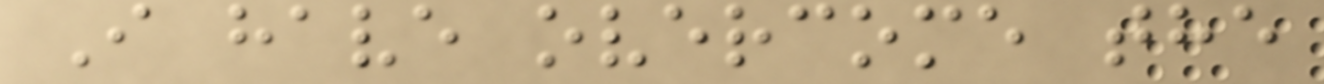I have overcome the
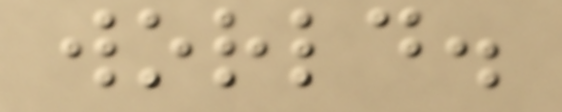world.
